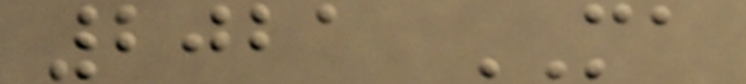2021 MA
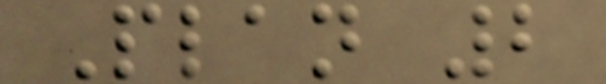Plan 2
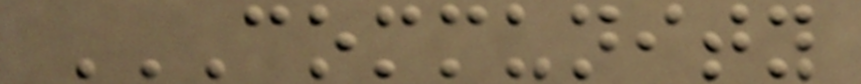COMMUNITY
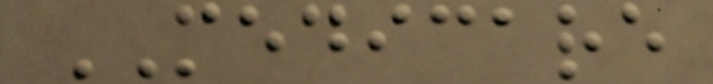MEDICARE
